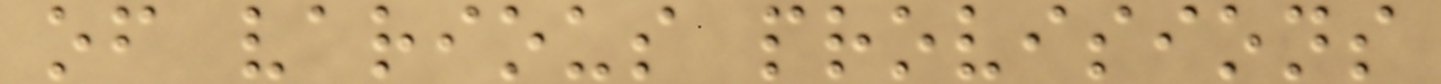of various provisions
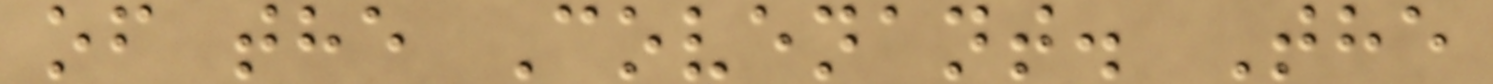of the Covenant. The
